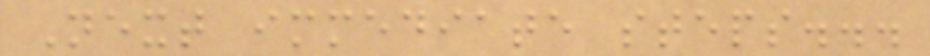Next immediate steps...
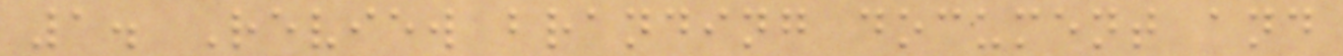1. Review branding document and
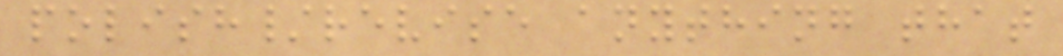polish/revise anything that
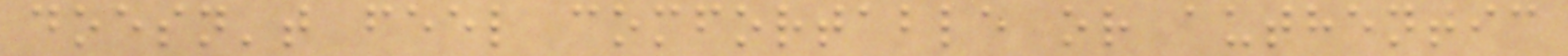doesn't feel comfortable or authentic
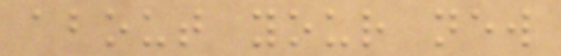about your new
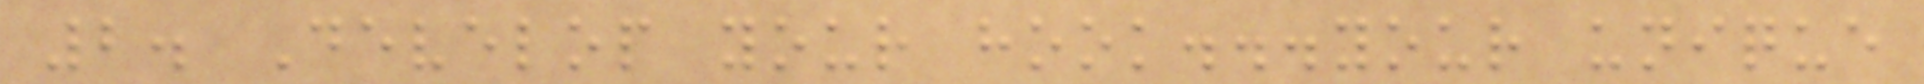2. Develop your hook...your unique
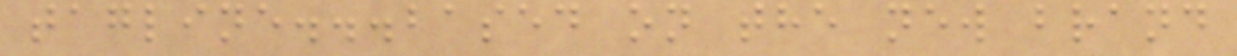tagline...based on the new brand
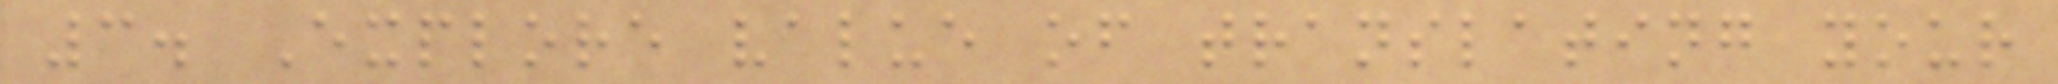3. Explore value of translating your
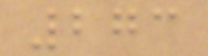273
